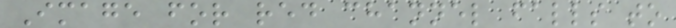Image for red channel falls to
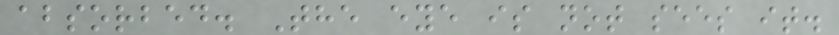absorbed. The eye is not sees it.
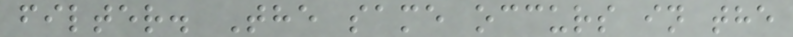filter. The same occurs in the
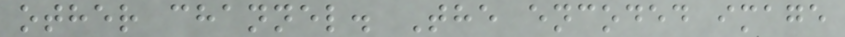other channel. The encoded image
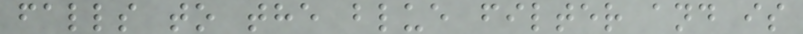falls to the blue filter and is
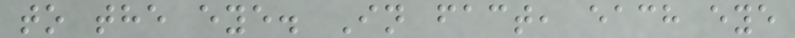to the eye. In fact, each eye
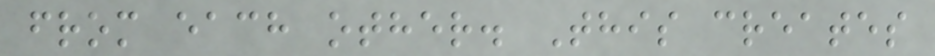from each other. This creates
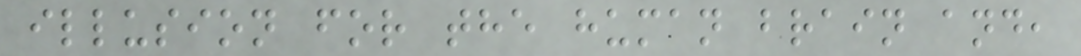illusion for the human brain and,
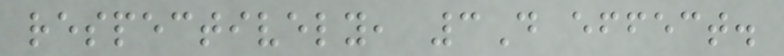respectively, 3D effect.
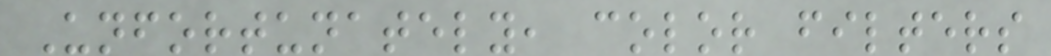Unfortunately, color filters
